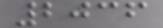2036
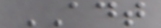ADT
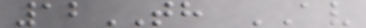12TH AV
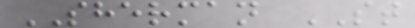SHERMAN ST
